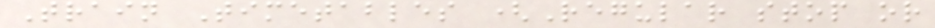Train Timetables (Regular stop or
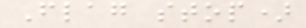Flag stop)
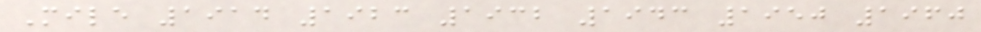Mile 1914 1923 1932 1943 1950 1960
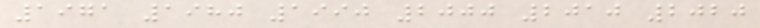1971 1980 1990 2000 2010 2020
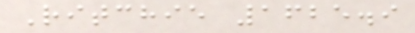Ritchie 1625.9
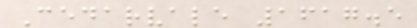Cedarvale 1617.5
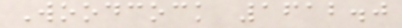Woodcock 1612.0
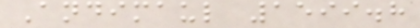Andimaul 1599.8
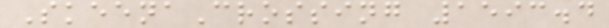SkeenaCrossing 1593.4
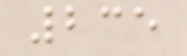235
